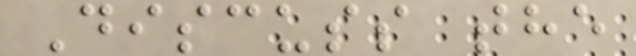Discuss the
